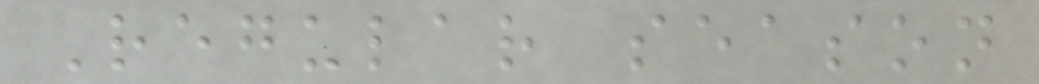Regular season
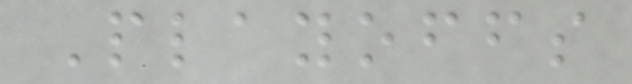Playoffs
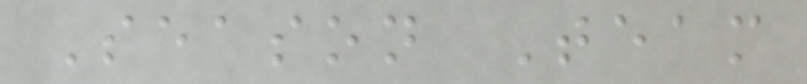Season Team
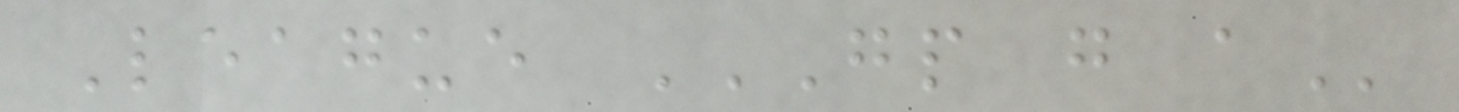League GP G A
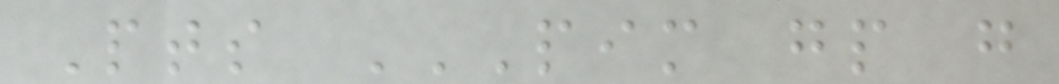Pts PIM GP G
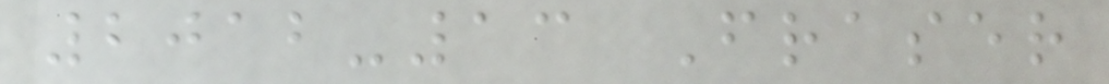2012-13 Fraser
